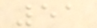51
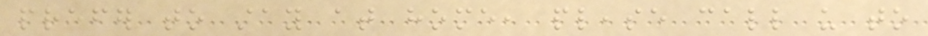prefer to stay at home, please call us to
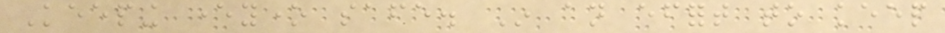Keeping everyone safe. In an effort to keep
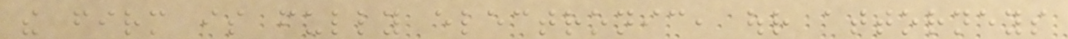the firm is fully electronic, our attorneys
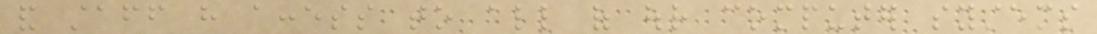and staff have access to all of our computer systems
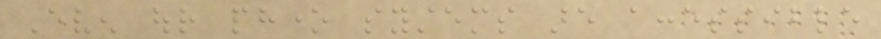Even our phone systems are accessible
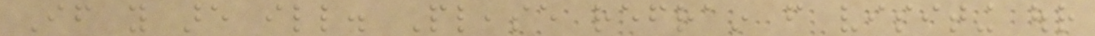If you are ill. Please refrain from visiting our
